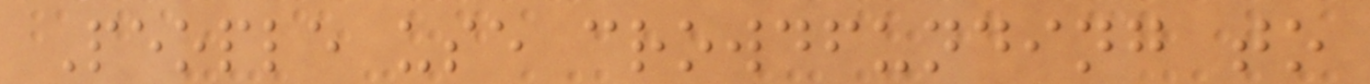People use crowdfunding to
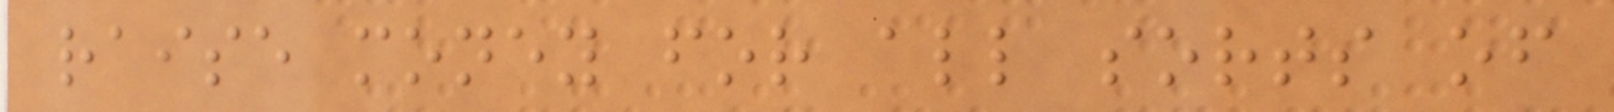raise money for all sorts of
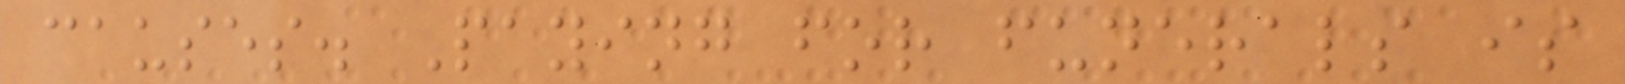causes. Paying for funerals is
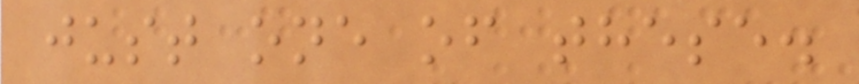just one of these.
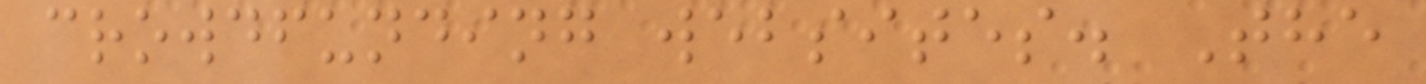crowdfunding websites. The
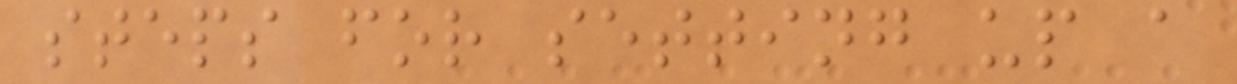steps for setting up a
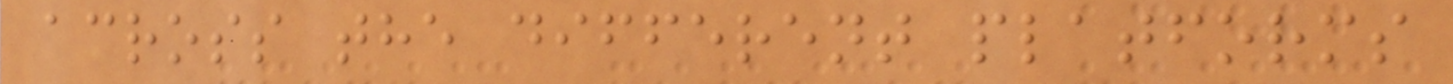across the different platforms
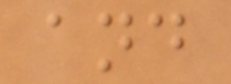and
